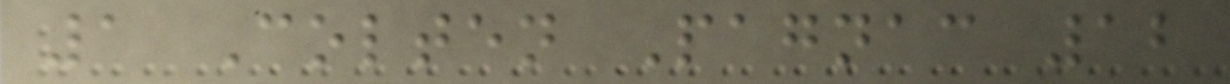1 Colten Pagnac 12
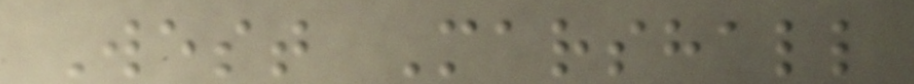West Marshall
